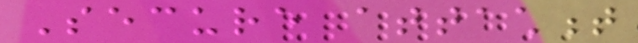Secure attachment
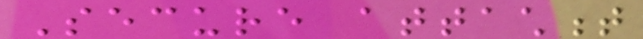Secure attachment
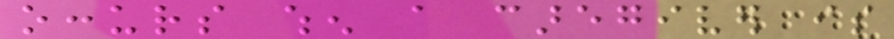occurs when a caregiver is
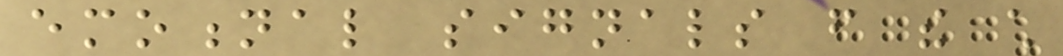emotional signals from the child
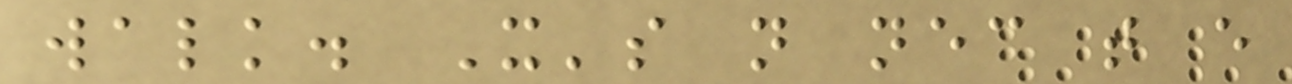walk. It's not necessary that every
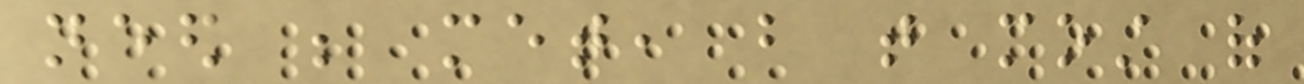need be met, but that most of
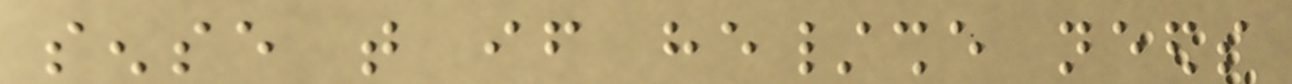sense that if he/she needs
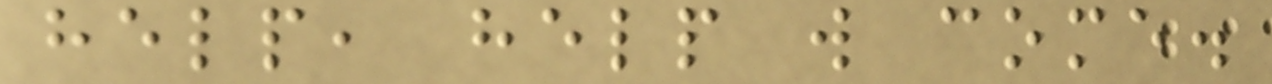help, help will come.
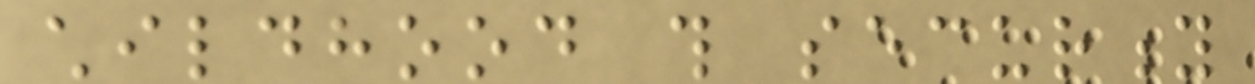childhood this security
